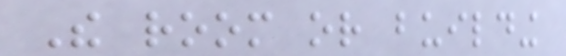The room or building
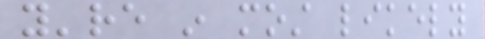you're in most likely
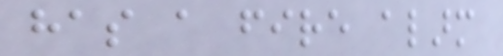has a fire alarm
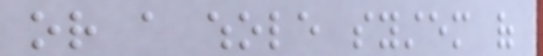or a whole system of
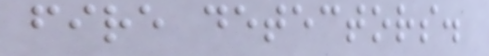fire detectors.
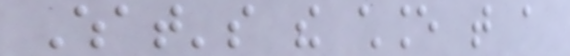What's the chance that a
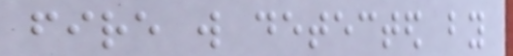fire will detected by
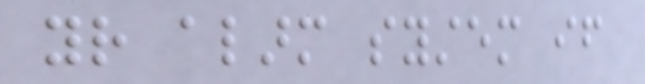your alarm system if
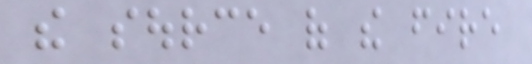the source of the fire
